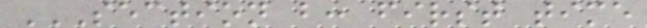SECTION B: FIRST TIME
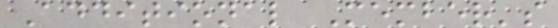Additional Member's
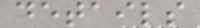details
